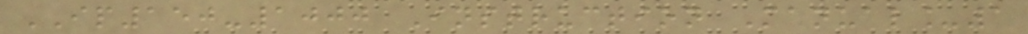IP150-1000 Instruction Manual_1
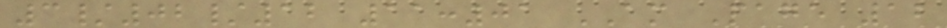3/02/12 11:01 AM Page 12
